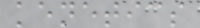kenetics
